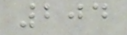204
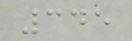345
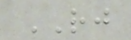RJ
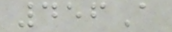456A
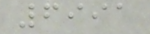6991
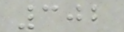302
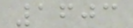1603
